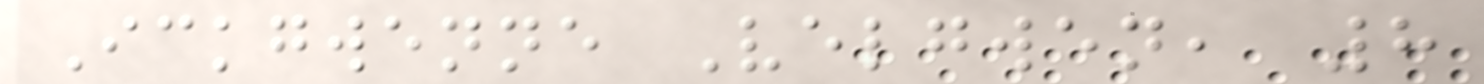Ickgwenne Velgwen, 8
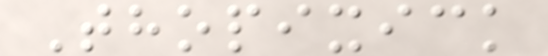Thopixick
